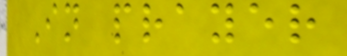In prayer
